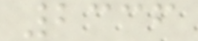2336
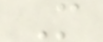M
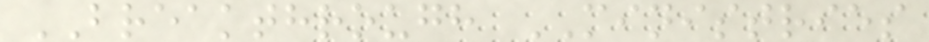BREAKTHROUGH MINISTRIES
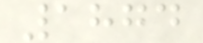1874
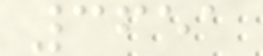3651
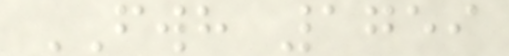FWH 1759
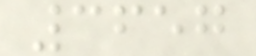3657
